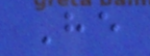He
